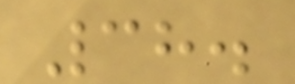38.
